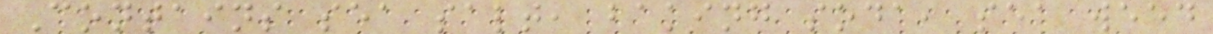Contains sea salt, baking soda, sea weed
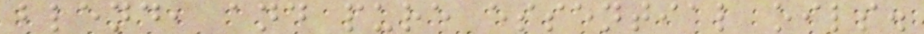blend, and pure essential oils.
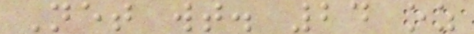Net wt. 24 oz
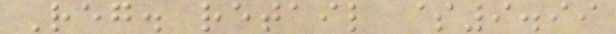Reg. retail $9.99
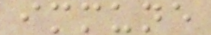immune
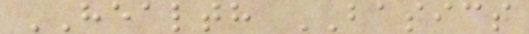HEALTH BASICS
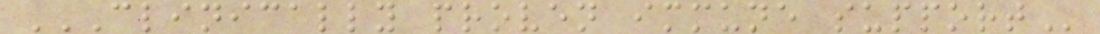CLINICALLY PROVEN IMMUNE SUPPORT
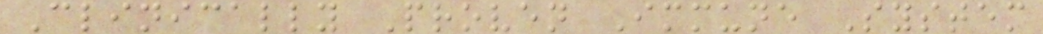Clinically Proven Immune System
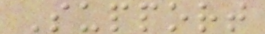Support
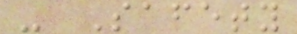- Safety
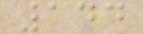144
